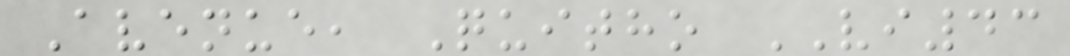Avenue, Quitho VI43
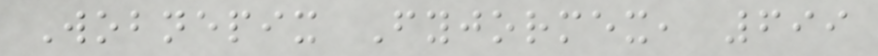Wobnepix Fyjormex, 699
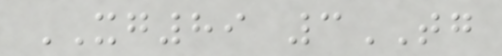XG89 3TG
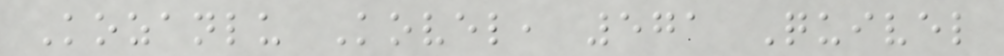Kozanlu Kovel, 571 Quivel
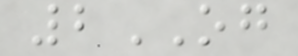2OG
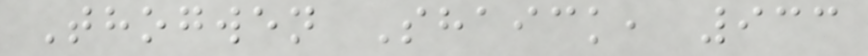Thogwen Shaick, 933
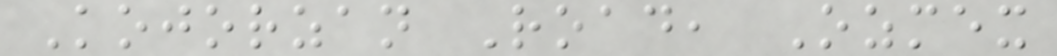Kojorzan Road, Ozmex
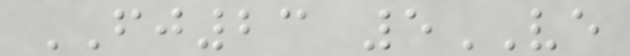FJ23 5VE
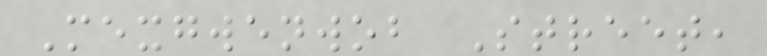Mexgwenwob Street,
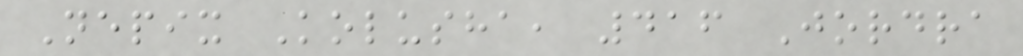Nepix Kolusha, 416 Jordra
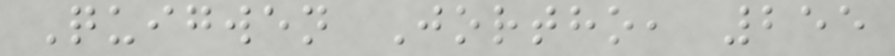Quigwen Jortho, 255
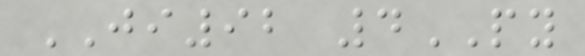JI92 4PY
